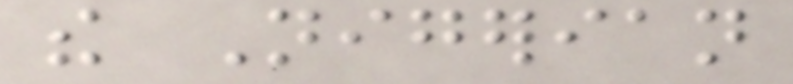the Nigerian
